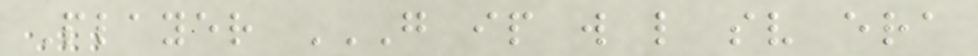Player G IP W L SV ERA
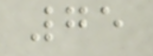75
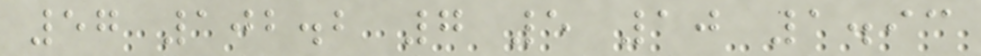57 102.2 7 5 10 1.93
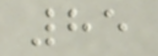85
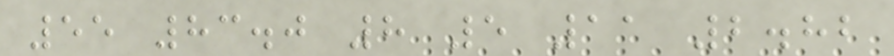55 83.0 8 5 11 2.82
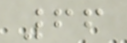66
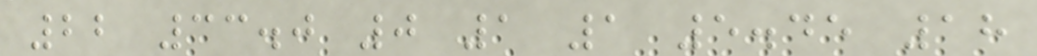22 33.0 0 1 1 5.45 18
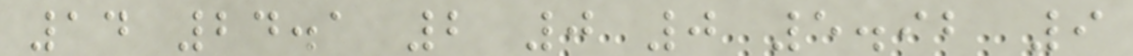14 24.1 2 0 0 5.92 9
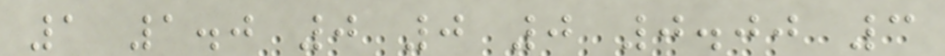1 1.0 0 0 0 0.00 3
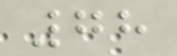78
